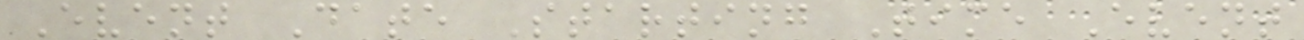Event Date Starting Time Event
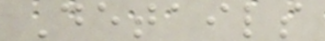Details
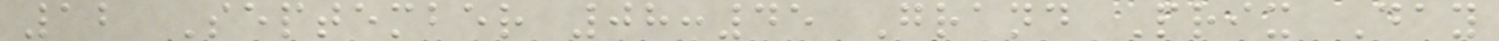12 September 08:45 Grand Prix Day
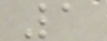1
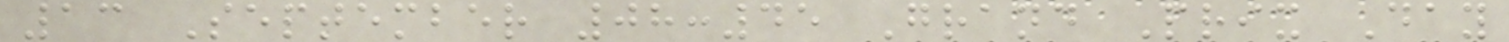13 September 08:45 Grand Prix Day
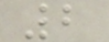2
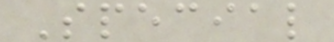Special
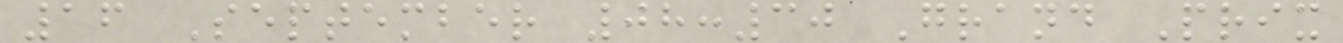16 September 08:30 Grand Prix
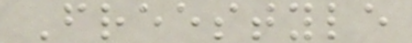Freestyle
